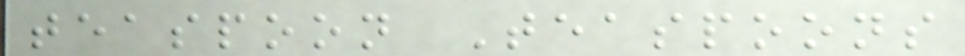teaspoon Teaspoons
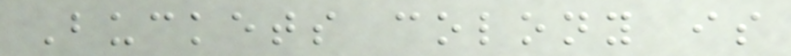Buckets colony is
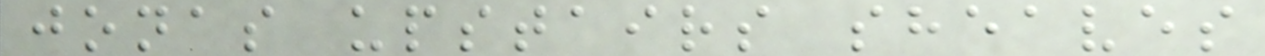jonas upstairs sheaves
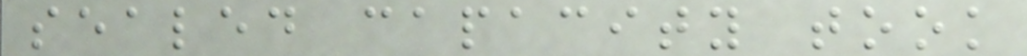sealed capacity took
